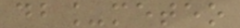db_meteo
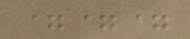===
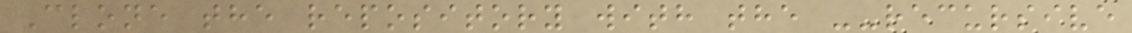Clone the repository with the --recursive
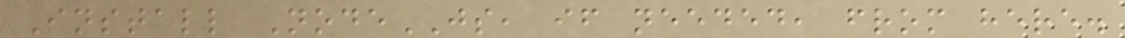Install NodeJS, if needed, from here.
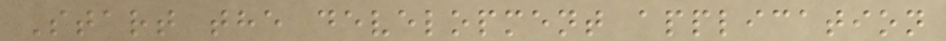Start the development application
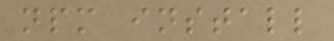npm install
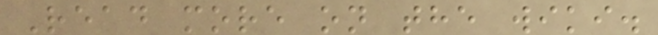Read more on the wiki.
